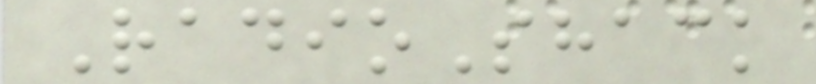RadioShack
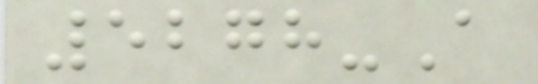5278-A
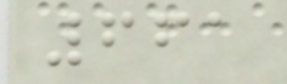661
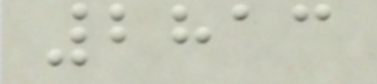2813
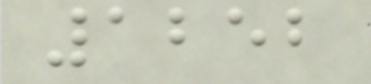1252
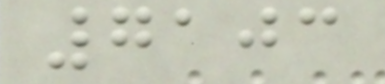7103
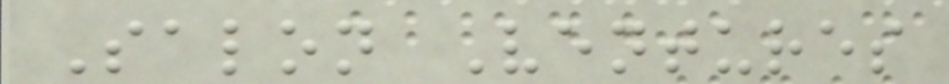Salon Ventures
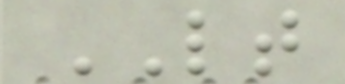LT
